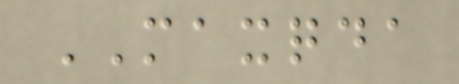MAXQDA
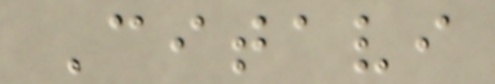Citavi
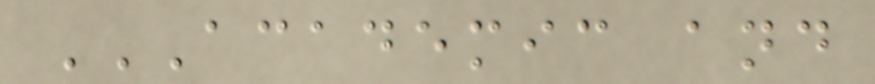ACADEMIC AND
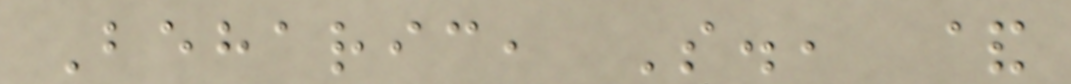Beharic, S., &
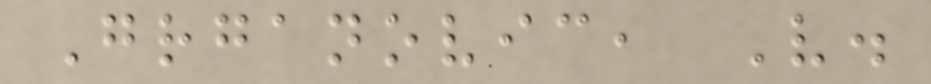Grganovic, V.
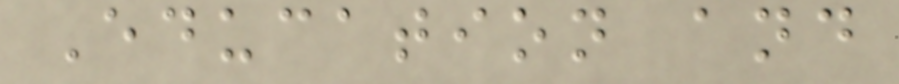Education and
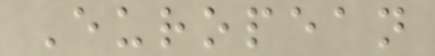European
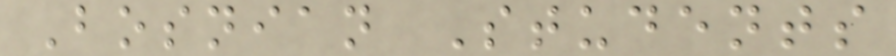Bosnian Students
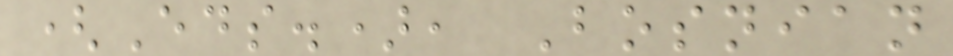(Eds.), Bosnian
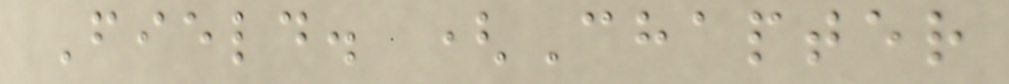Field. (Chapter
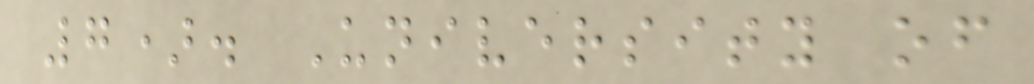7). University of
